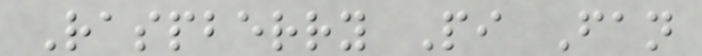Raspberry Pi Fan
